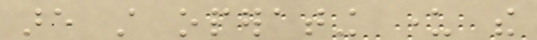are still operating under the
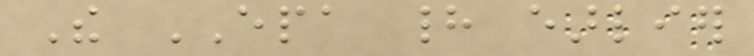The EPA had earlier
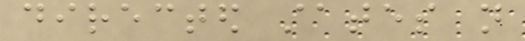directed states not
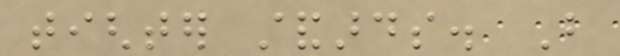tighter standards. But
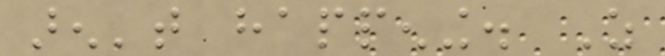aren't happening. As
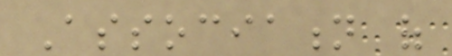Association of
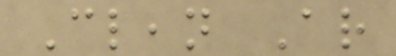Clean Ar
